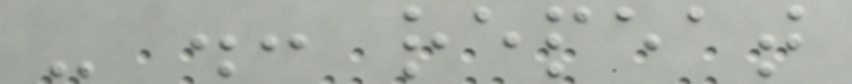- .: repeat
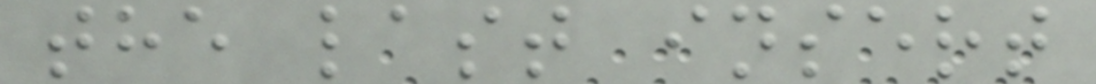the last insert
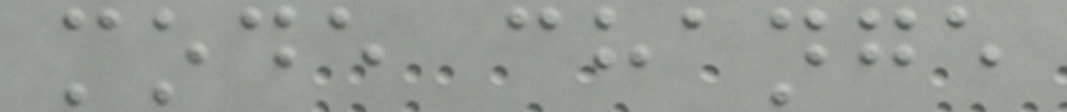mode change
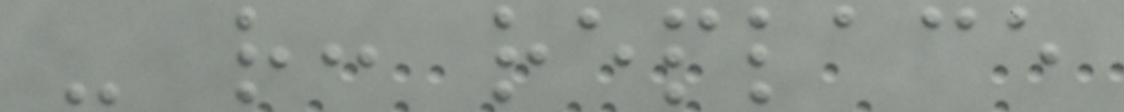- r: replace
